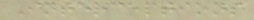Interceptions
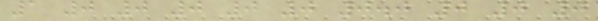1 0 0 0 0 0 0.0 0 0 0
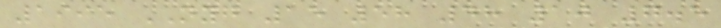1995 NYG 15 58 48 10 7.5
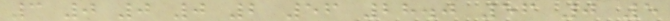3 0 0 0 2 56 28.0 56 0 5
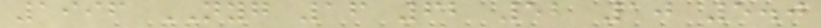1996 NYG 16 62 52 10 5.0
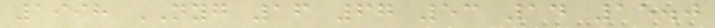1998 NYG 16 67 53 14 15.0
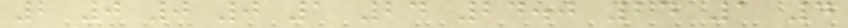2 0 0 0 1 24 24.0 24 1 4
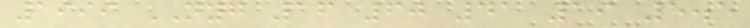1999 NYG 16 60 41 19 5.5
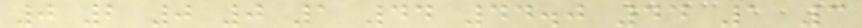0 2 0 0 1 44 44.0 44 1 3
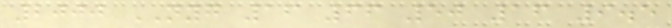2000 NYG 16 66 50 16 9.5
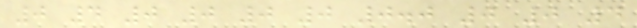0 4 0 0 0 0 0.0 0 0 4
